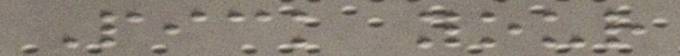Pick your
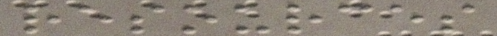resources
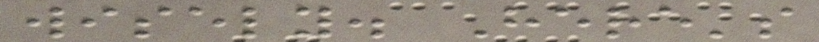wisely. Here's
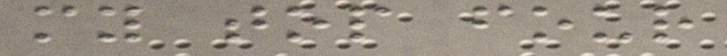my top four
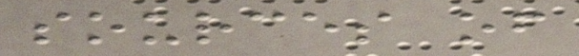sources of
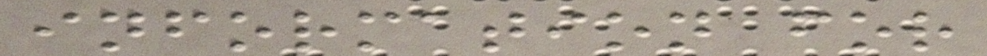information for
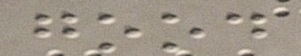good
